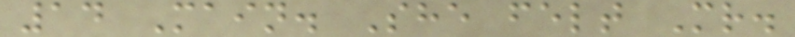14 Main. She felt Mr.
